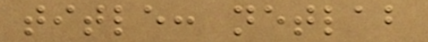title: netlab
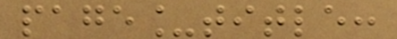page_title:
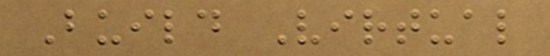Build Virtual
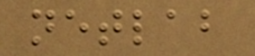netlab
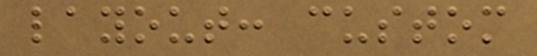layout: custom
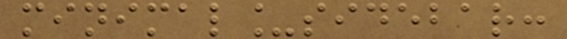minimal_sidebar:
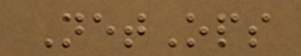NetOps
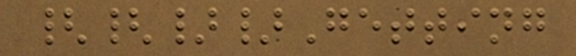{{}}Getting
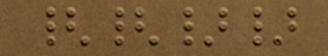{{}}
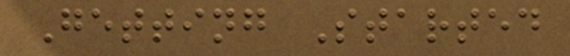Getting Started
